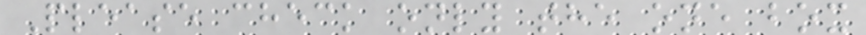Please check only the one box
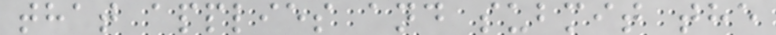that applies and submit the
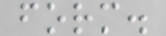form.
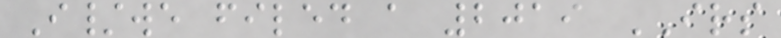I/we filed a 2019 IRS
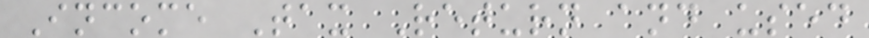Income Tax Return and used
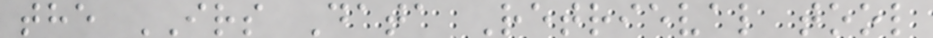the IRS Data Retrieval tool
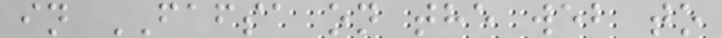in FAFSA on the web to
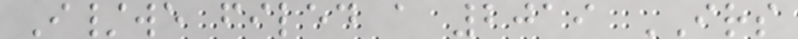I/we filed a 2019 IRS
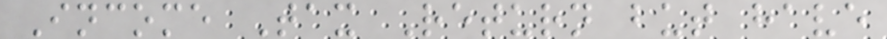Income Tax Return but have
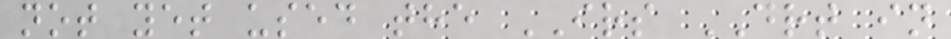not yet used the IRS DRT in
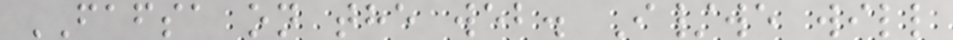FAFSA on the web. I/we will
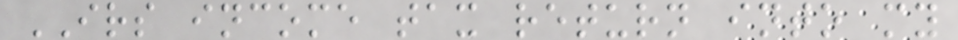IRS income tax return into my
